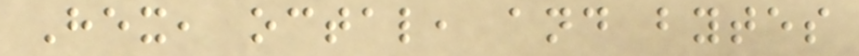Hex, octal, and bytes
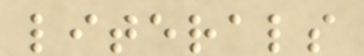literals
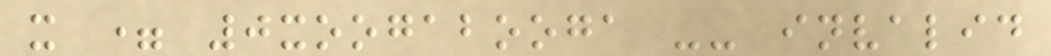x = 0xoogabooga -- invalid
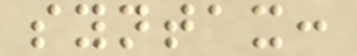syntax:
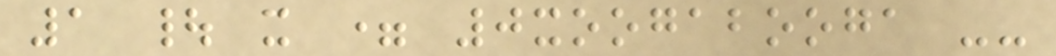1 | x = 0xoogabooga --
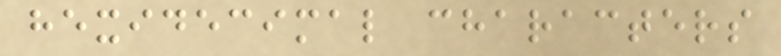hexidecimal characters
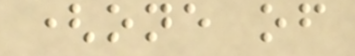(one of
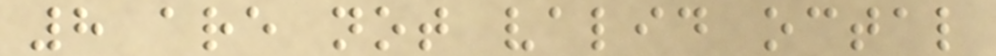8 are not valid octal
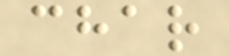char
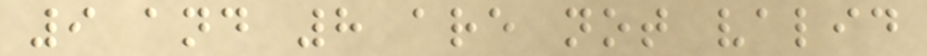9 and 8 are not valid
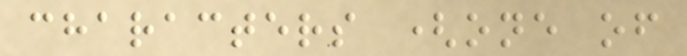characters (one of
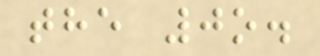the 0o.
